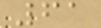61
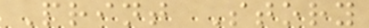Print Story
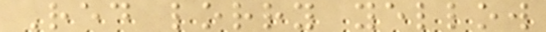Red lorry yellow
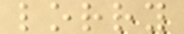lorry
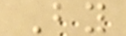By
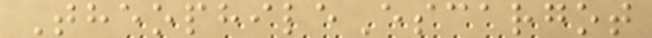TheophileEscargot
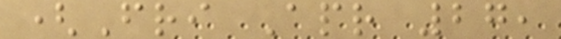(Fri Apr 27,
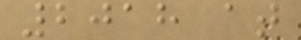2018 at
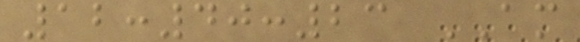12:40:23 AM
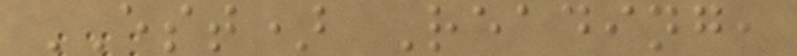EST) Reading,
